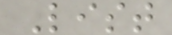List
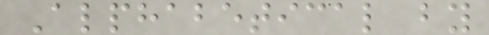Alphabetical by
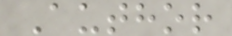Author
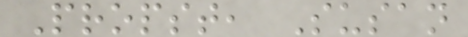Propst, Susan
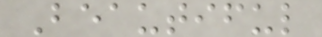Beautiful
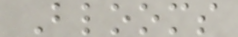Blooms
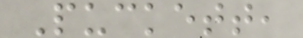Puckett,
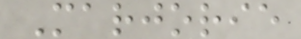Marjorie
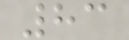83
